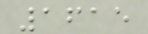1615
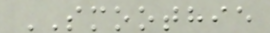SMOOTHIE
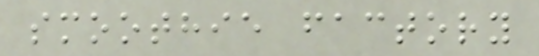smoothie factory
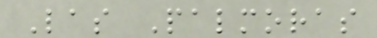Las Palmoras
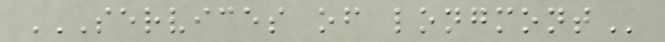SERVICES OF LONGMONT
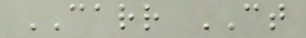CARR CT
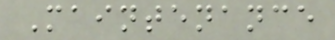Maintenance
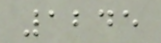1245
